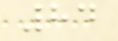84
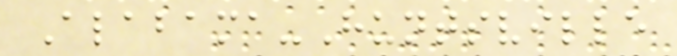Alabama-Huntsville
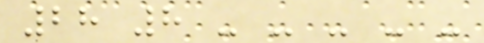28 8 - - - - -
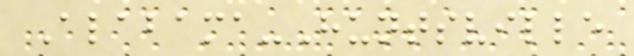Alabama-Huntsville
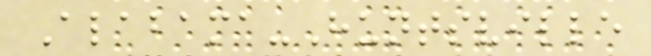Alabama-Huntsville
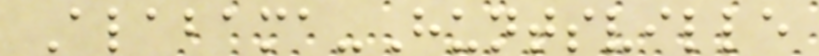Alabama-Huntsville
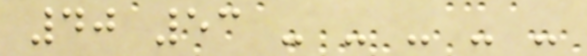40 53 - - - - -
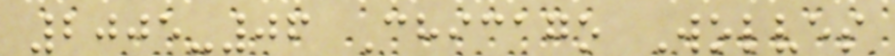2005-06 Chicago Wolves
